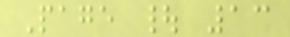Page | 13
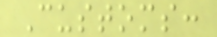Customs:
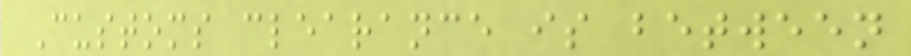Customs clearance is between
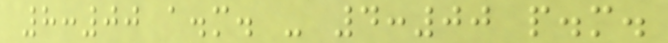8:00 a.m. - 4:00 p.m.
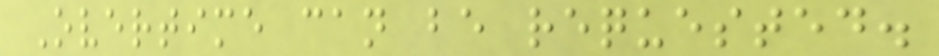Overtime can be requested.
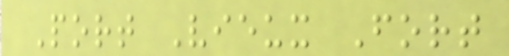Port Vieux Fort
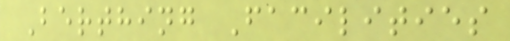Berthing Facilities
